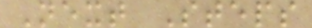Next Steps
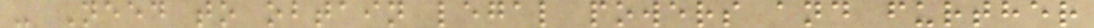- Need to obtain legal powers and further
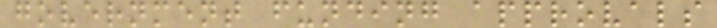government funding approvals
